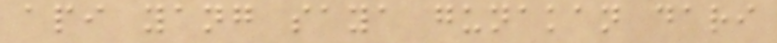api yang saya gunakan dari
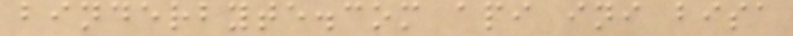binderbyte.com api ini bisa
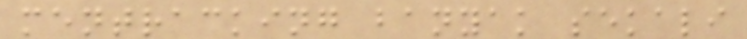mentracking banyak sekali
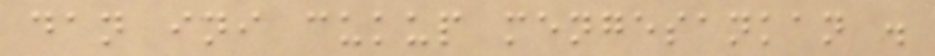dan ini cukup mengesankan .
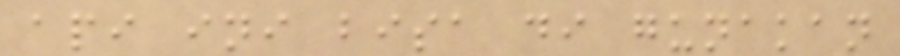api ini bisa di gunakan
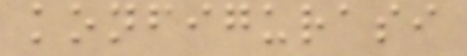konfigurasi
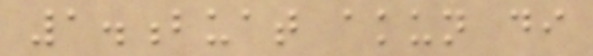1.buat akun di
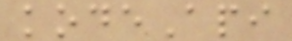kodeApi
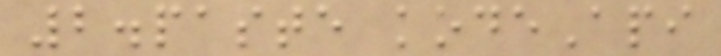2.paste kodeApi
